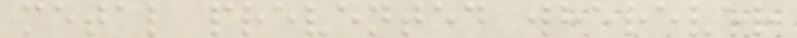metal prevented wherever
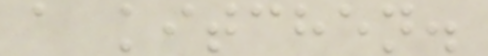a kitchen.
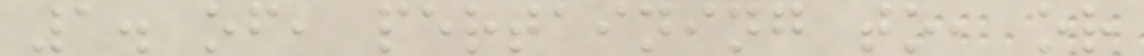1. of, pertaining to, or
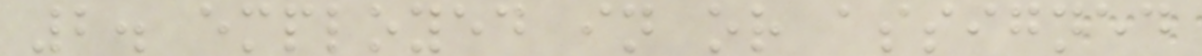2. employed in or assigned
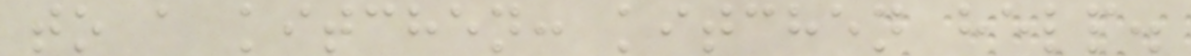to a kitchen: kitchen help.
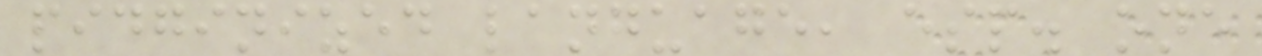pidginized language, esp. one
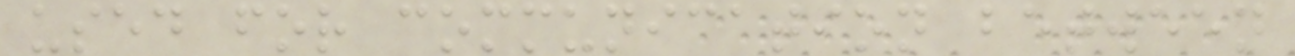used for communication between
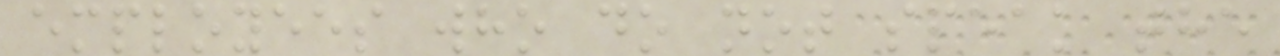employees who do not speak the
